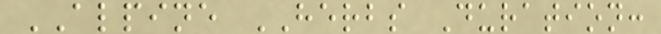ALPINE HERBS Duration:
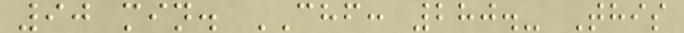90 min. CHF: 280.- This
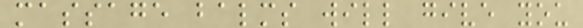massage balms will give you
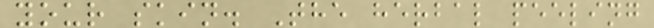your skin. The herbal peeling
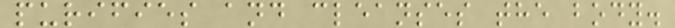purifies and cleanses the body.
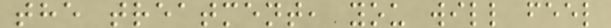the treatment, you will feel
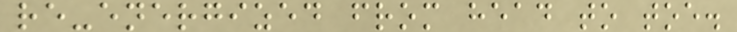re-energized from head to toe.
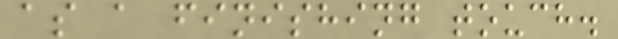as a finishing touch.
